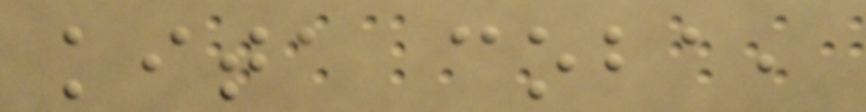kita coba,
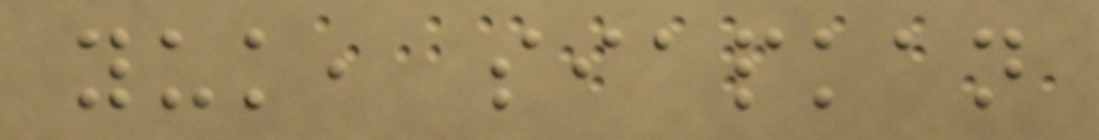yuk, siapkan
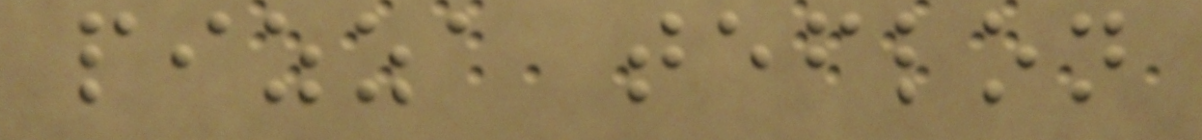pizza teflon
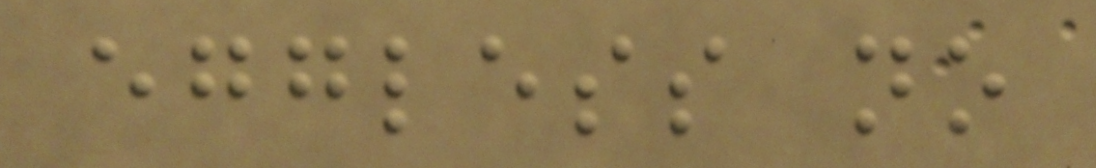eggless no
